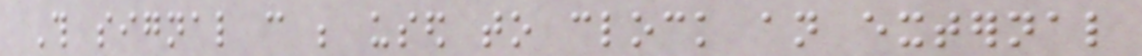This signal can be used to clock an external
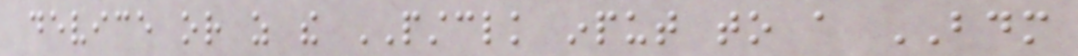device or as the PSTCLK input to a BDM
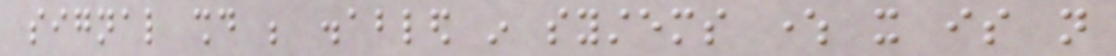signal should be disabled in systems where it is not
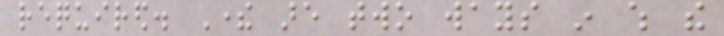required. There are two ways in which the
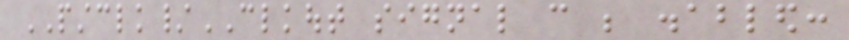PSTCLK/CLKOUT signal can be disabled:
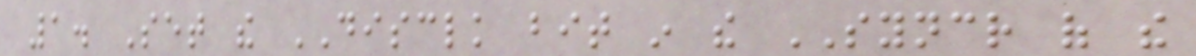1. Set the DISCLK bit in the SYNCR of the
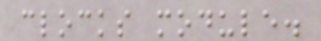clocks module.
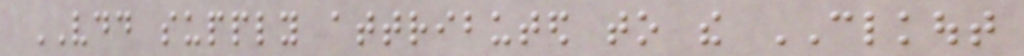VDD supply attributed to the CLKOUT
